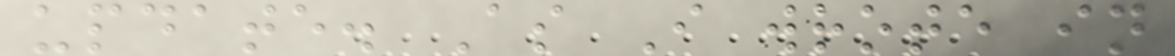update. As I wrote in
